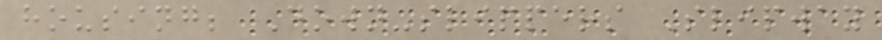housing; Down-slippers Slipway
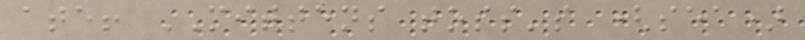ate! MITTENS toss's (sea)
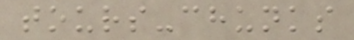tours-chunks
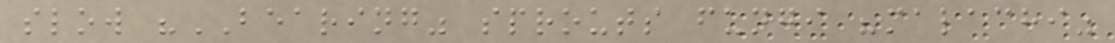slow "BEARING" sprouts fungi "malachi"
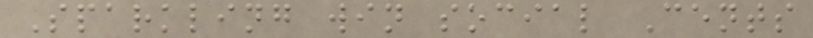Sparkling win social Cents
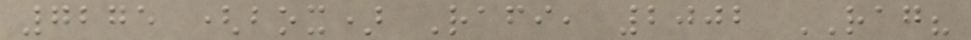7275 (box) Rafi, 2002 RAG?
